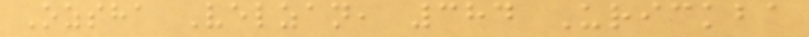Ozsha Velzan, 384 Urickba
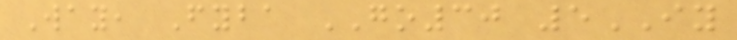Way, Fyba GO30 5IY
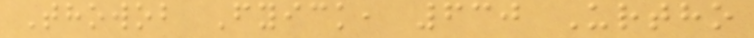Thowob Fyick, 630 Urtho
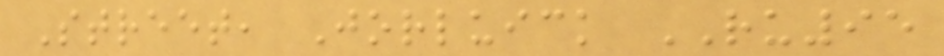Street, Jorluick RU95
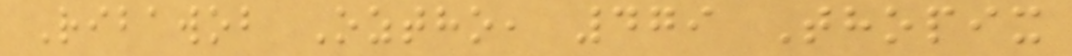Ribawob Oztho, 479 Thopix
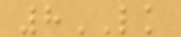8LK
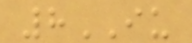8IU
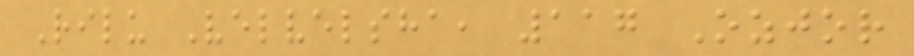Rilu Velvelsha, 117 Ozjor
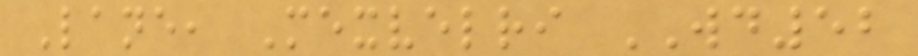Lane, Mexvelri WD52
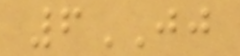6JJ
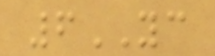6YC
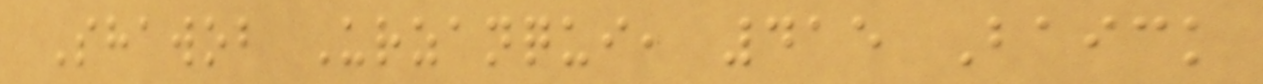Shawob Urzanqui, 415 Baick
